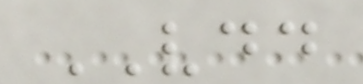VDD
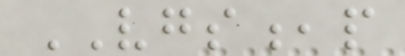VGS,p
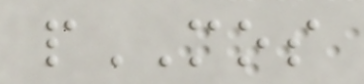pMOS
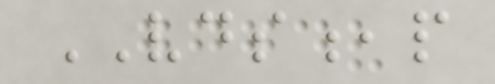VDS,p
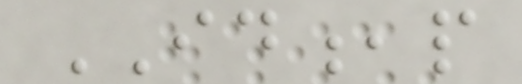ID,p
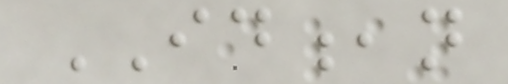ID,n
